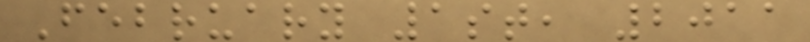February 1st, 2011
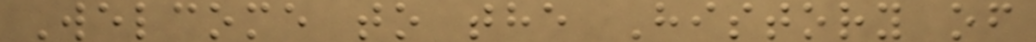Welcome to the History of
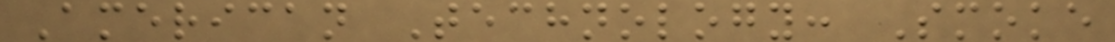American Technology: Smoke
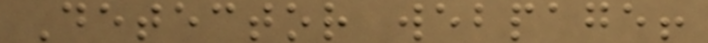Detector webpage!
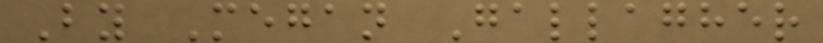By Megan Gallagher
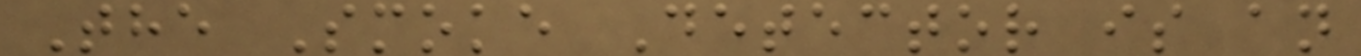The Smoke Detector is an
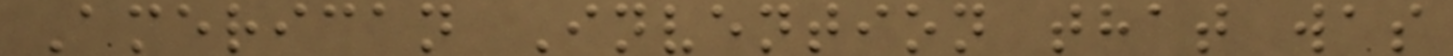American Invention that was
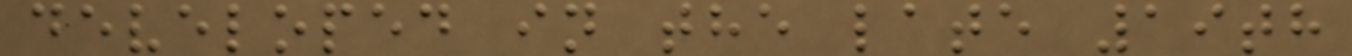developed in the late 19th
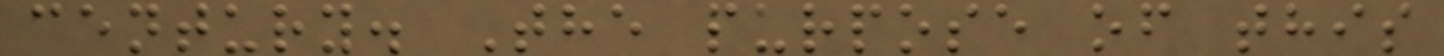century. The purpose of this
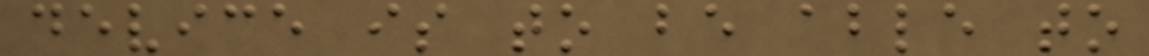device is to be able to
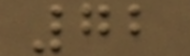72
